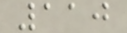110
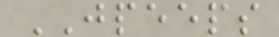JPEEPS
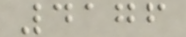4176
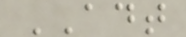ADT
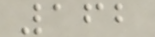162
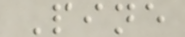Pine
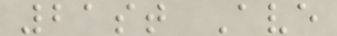21st Ave
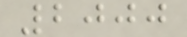2000
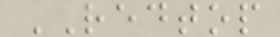REDTOP
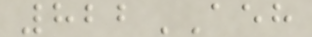822AEH
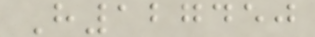H127450
